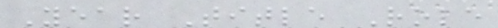Year Title Role
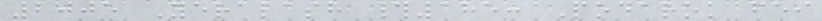2005 Yeralash #185: Podarok fei
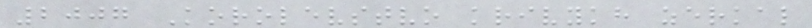2007 Korolevstvo krivykh zerkal
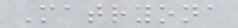Matryona
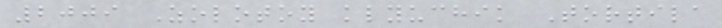2009 Zolotoy klyuchik Tortila
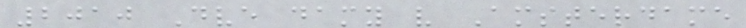2010 Dve damy v Amsterdame
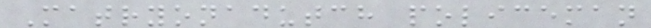Matryonadutch policeman
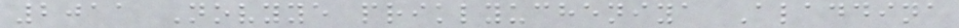2011 Novyye priklyucheniya Aladdina
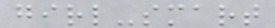girl-smart
